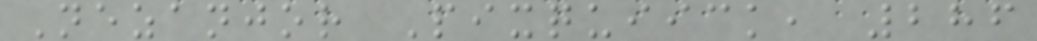Nezanjor Pixquiick, 286
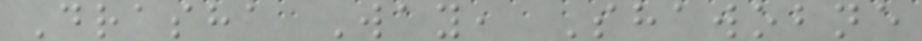Drasha Way, Shawobne
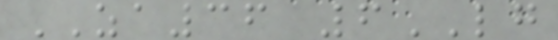ZA36 6LG
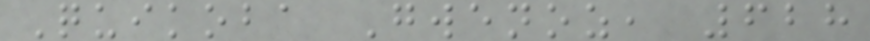Quikoba Gwenoz, 628
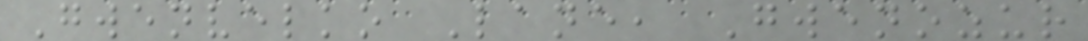Gwenvelko Lane, Gwenozur
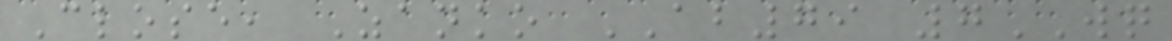Close, Zanko AB79 7WQ
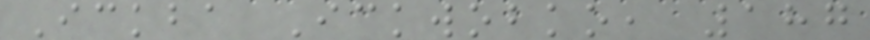Ickba Ickwobko, 187
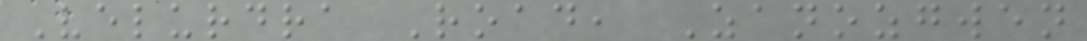Velurdra Road, Zanozgwen
